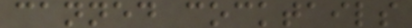canned cocktails
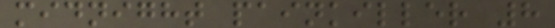midnight painkiller 8
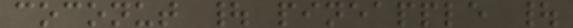coconut | pineapple |
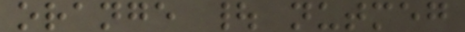orange | nutmeg
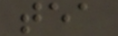tea
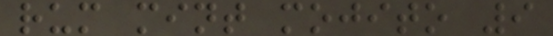rum mint mojito 9
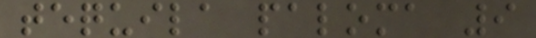tequila paloma 9
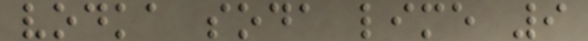vodka soda lime 9
